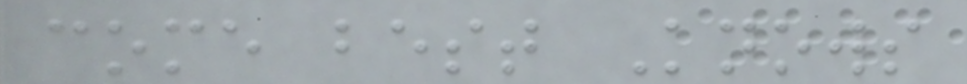come best Knows
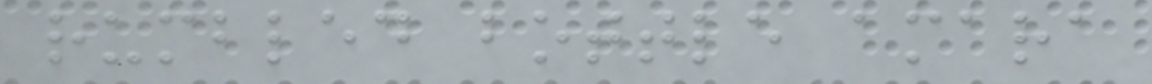rumbled bottle amara
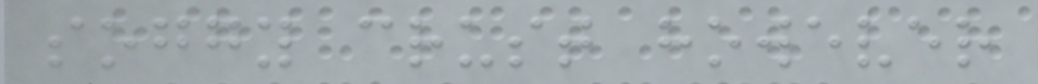soggy crust however
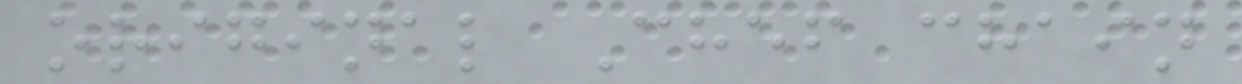original Chef chain
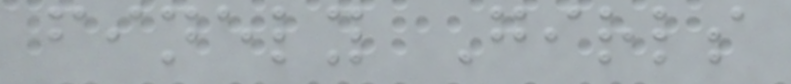finely Girls
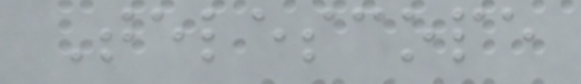Telescope
